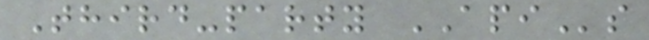Third-party APIs
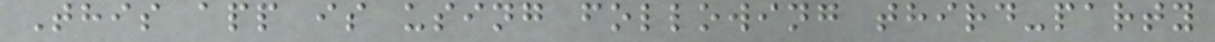This app is using following third-party
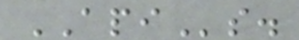APIs.
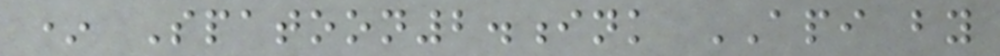* Spatoon2.ink API by
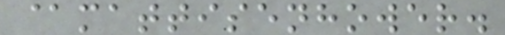@mattisenhower.
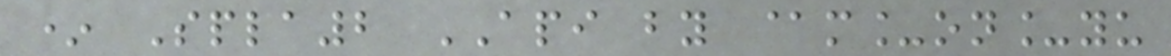* Spla2 API by @m_on_yu
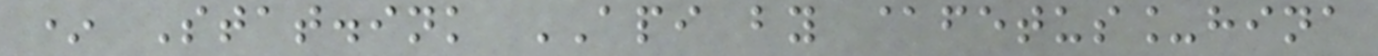* Stat.ink API by @fetus_hina
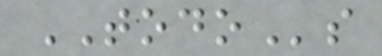TODOs
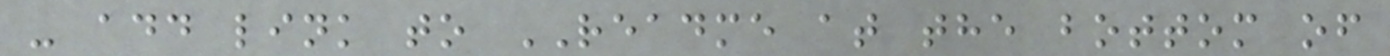- add link to README at the bottom of
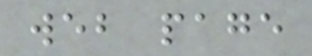web page
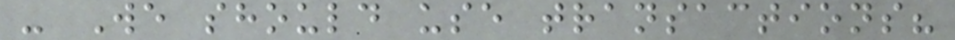- We should use transactions?
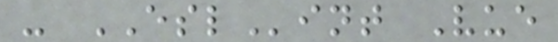- ESLint Vue
